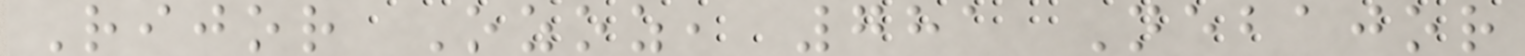Rijor Ozoz, 781 Nebajor
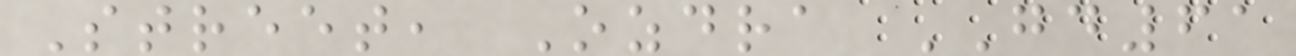Street, Ozdra GD61
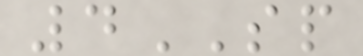4SP
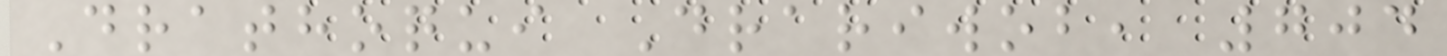Drathoqui Drariwob, 704
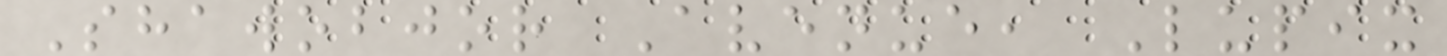Shawobjor Avenue, Lupix
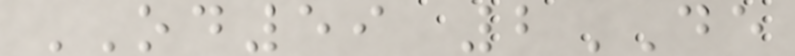OD59 2DE
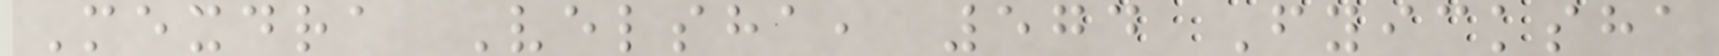Mexdra Velsha, 574 Fyicksha
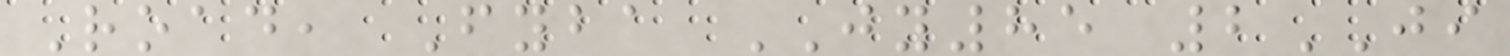Road, Fyba JY85 2JI
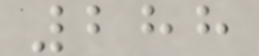288
